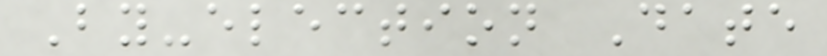By-election Date
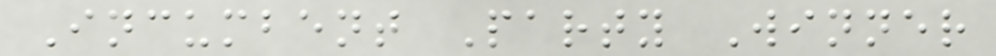Incumbent Party Winner
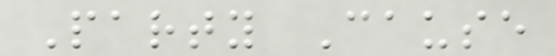Party Cause
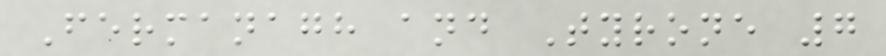Fermanagh and Tyrone 7
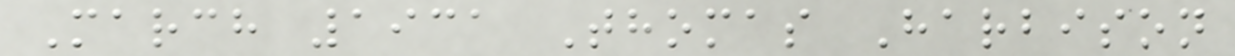March 1931 Thomas Harbison
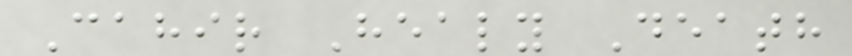Cahir Healy Death
